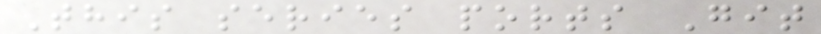This series ports Git
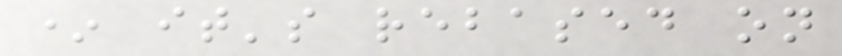* it's rebased on
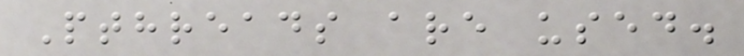Pthreads are used.
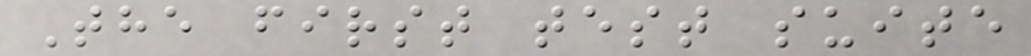The first test suite
